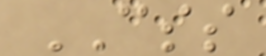CSS
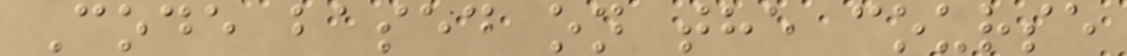Code based on the course
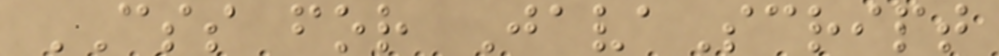CSS for JavaScript
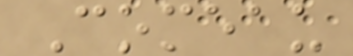Comeau
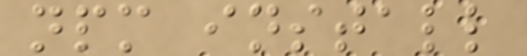npm install
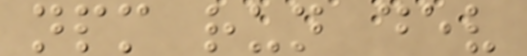npm run dev
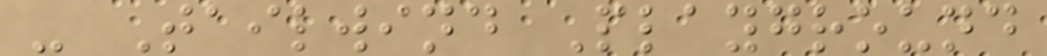- Tailwind Playground
